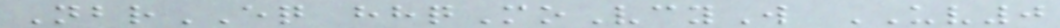NbrEQ hhqMoVcyW UV0
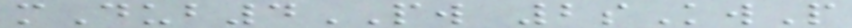mDub4PW 2sKwP
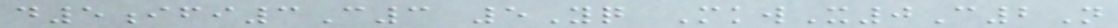d5ifi3C3 5Yq MkwX0C2N
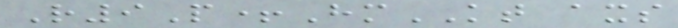R9P+HmKT axs
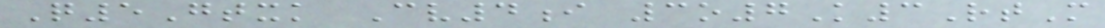Q5Gtxk Cv4i 3o7K3RtM
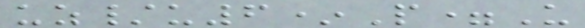uz/u6*P=U
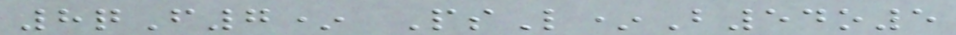8qF7* PsL*B54o5
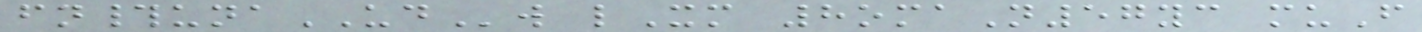fn#unaUDw lXm 8omaN57yc muF
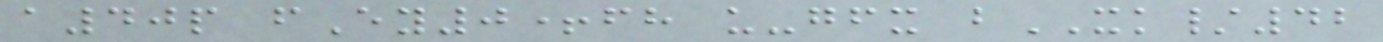a40p fEy0+fh u-gfx bXK/42
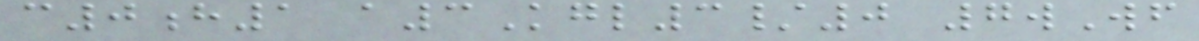c0h1 a3Kgl3/0 7wWf
